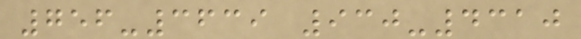756-3639 930-4310
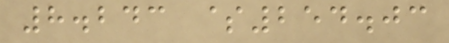8.243 $254.03
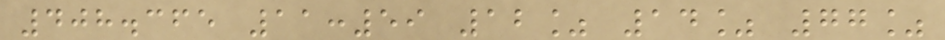408.365 11:59 12% 14% 77%
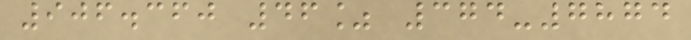906.360 46% 374-7874
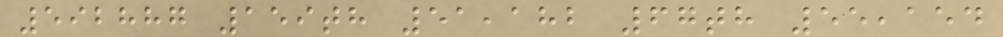592887 159th 51,182 67th 55,154
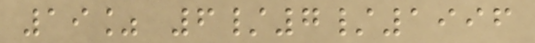19% 6/7/1996
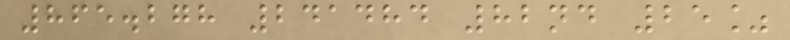865.278 241484 82nd 25%
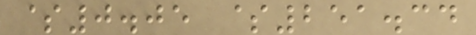$0.05 $251.34
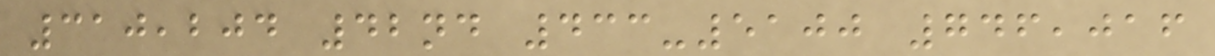310,204 42nd 433-5100 746,016
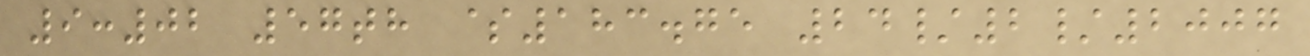9:02 57th $183.75 24/2/2007
